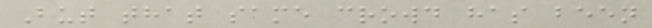But that same crowd has been
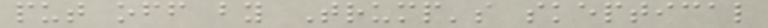put off by Trump's skeptical
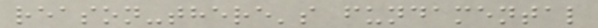reason-there's fundamental
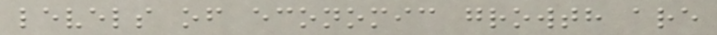levels of economic growth are
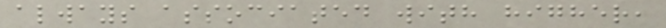always associated with higher,
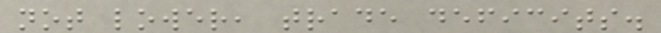not lower, trade deficits.
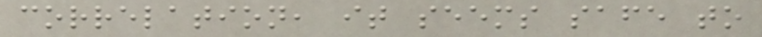correlation, it seems safe to
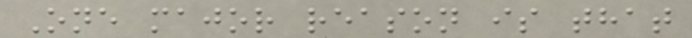One major reason is that
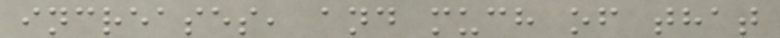increases, and much of that
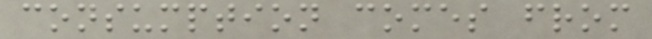consumption comes from
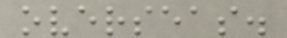overseas.
